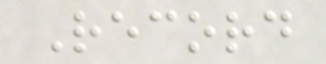Record
